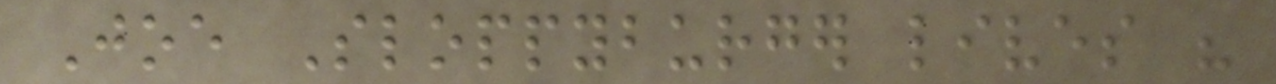Joe Sloppyburger lives his
